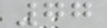77
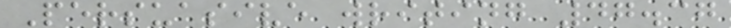Persuasive writing 47.37
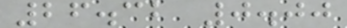26.32 0.00
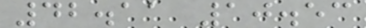42.11 10.53
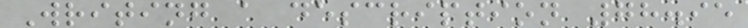Writing a description 78.95
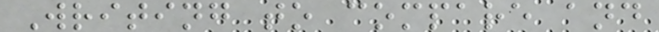Writing to compare and
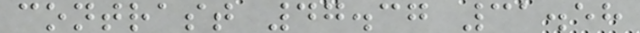contrast 47.37 31.58
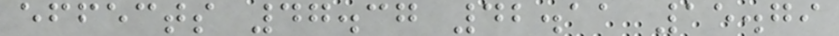effects 47.37 42.11 15.79
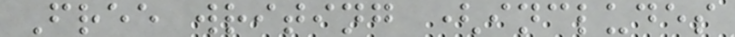Free writing (includes
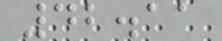42.11
